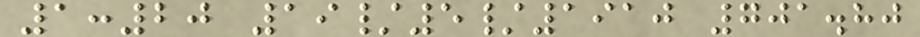1:20 19/5/1910 701.80
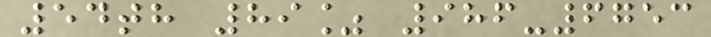54th 89% 986-6753
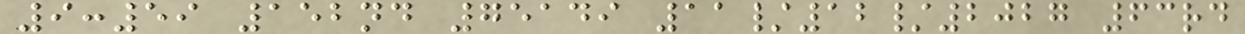9:59 152nd 75149 11/12/2027 63rd
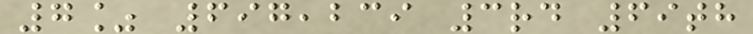7% 697,239 3rd 69th
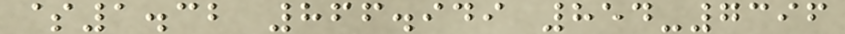$1.32 866.949 854-7396
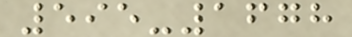595-1678
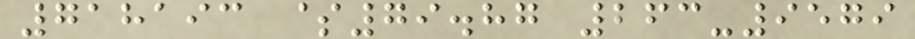718193 $79.87 263-9579
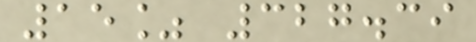15% 327.39
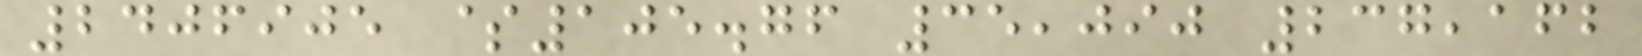2406905 $105.76 35,090 237,162
